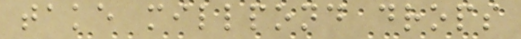take millpond drops
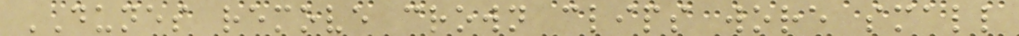DUNES remove crown clips wore small
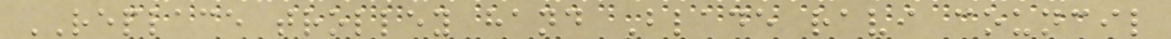REPLACE trolley hand Blade ravi council
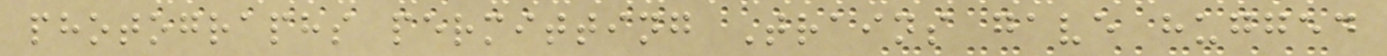photographs permitting Trains gave hugged
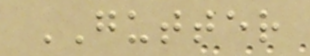GUTTER
